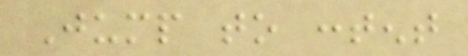Jump to content
